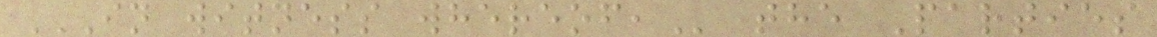IN WITNESS WHEREOF, the Parties
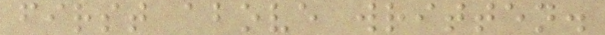first above written.
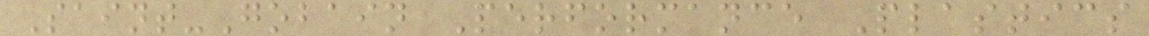Saint-Gobain Performance Plastics
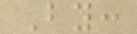By:
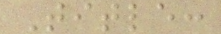Title:
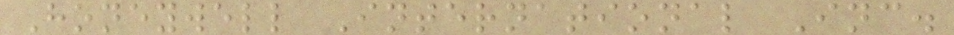Honeywell International Inc.
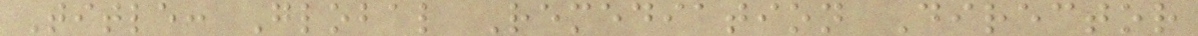Title: Global Remediation Director
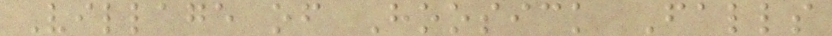Village of Hoosick Falls
